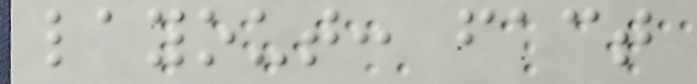layout: fact
